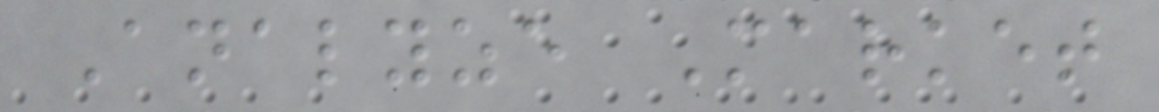Analyze Market
